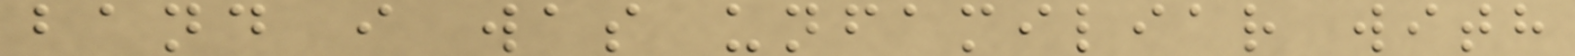band i was unfamiliar with
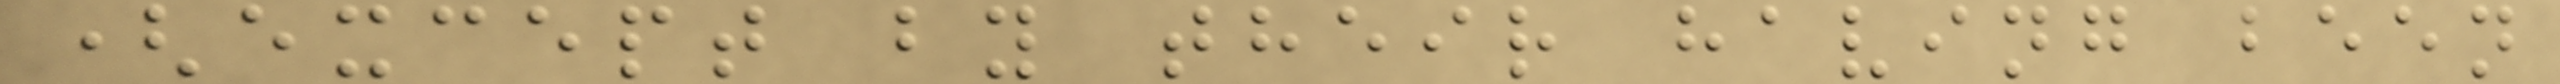(except by their having been
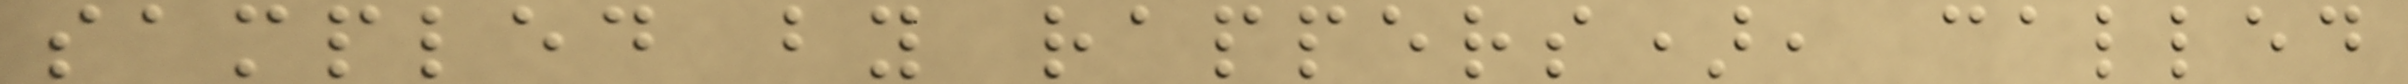sampled by rappers), called
